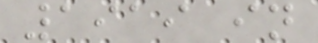1919 in
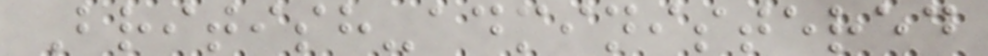British-administered
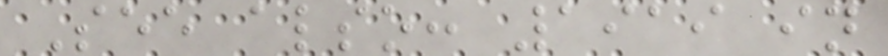See also: 1919 in
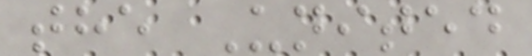the United
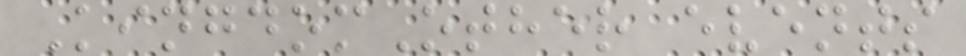KingdomOther events
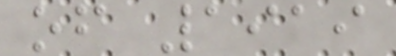of 1919
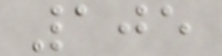105
